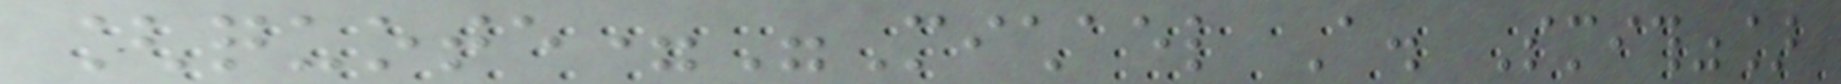[quote="Michael A. Smith"]
